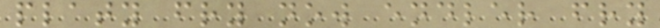platy fry now endler fry
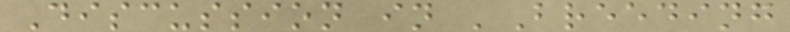Discussion in 'Breeding
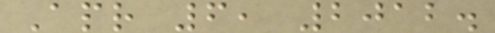Apr 6, 2012.
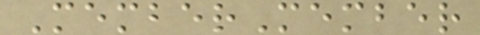MemberMember
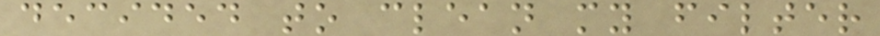decided to clean my filter
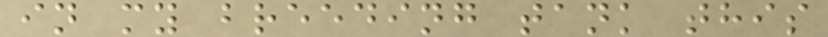in my breeding tank this
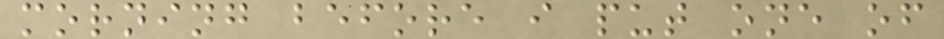morning before i put one of
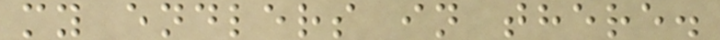my endlers in there.
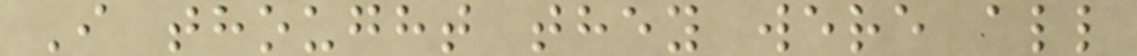I thought they were all
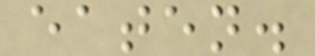eaten.
